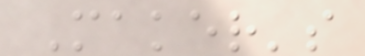Maker's
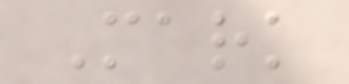Mark
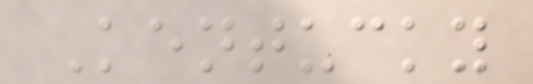Kentucky
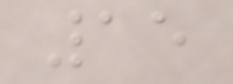15
